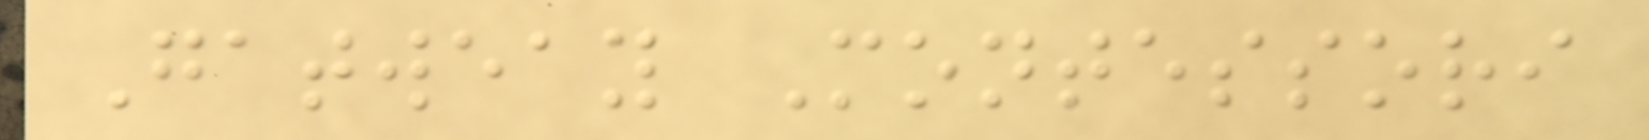Gatweay Montessori
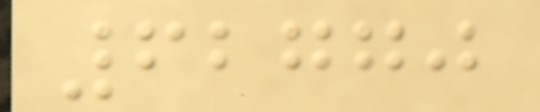62770
